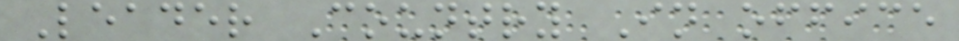Leader Country In office
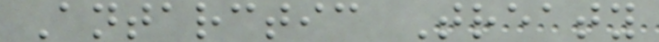Antarctic Treaty
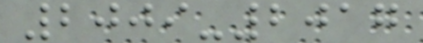2009-2017
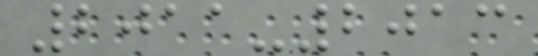2011-2013
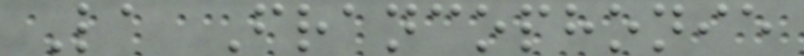La Francophonie
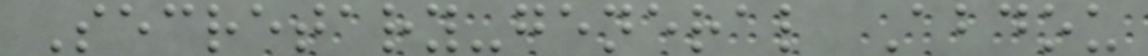Secretary-general Abdou
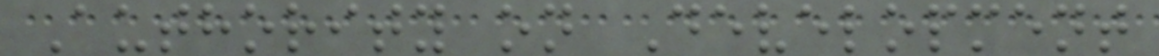Authority on Development
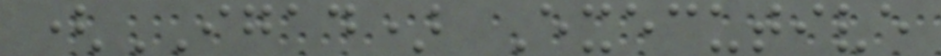(IGAD) Executive
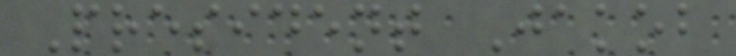President Jakob
